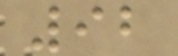92
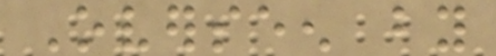Overseen by
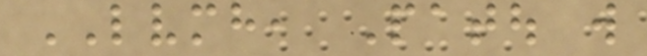LVMH, Patou will
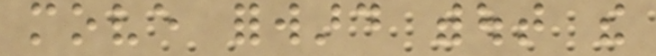move forward without the
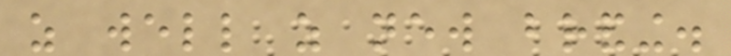as well as new branding.
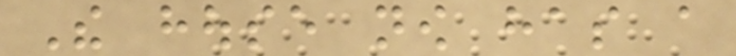The house now has a
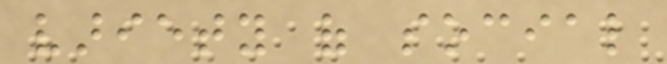variety of social
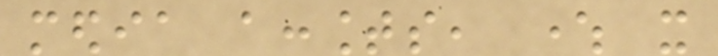media accounts, where it
